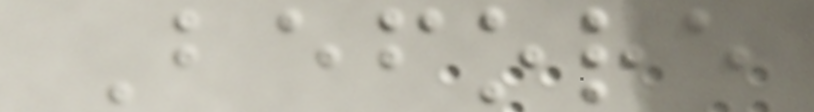Before
